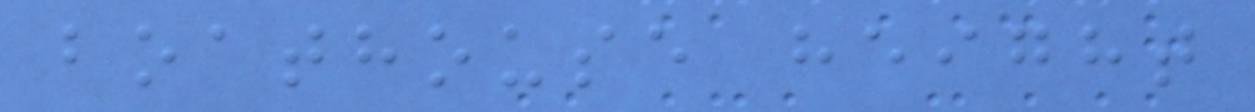boathouse height
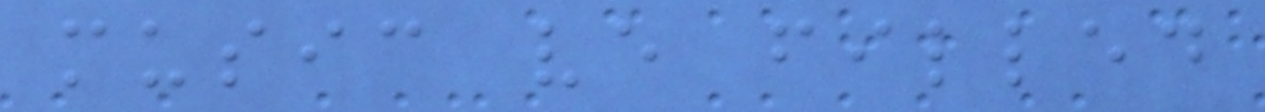music ve filled
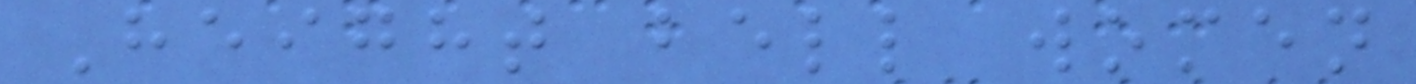Height bell women
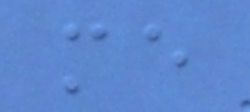me
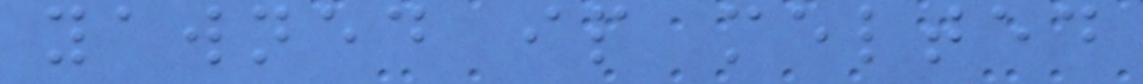yawned ip melted
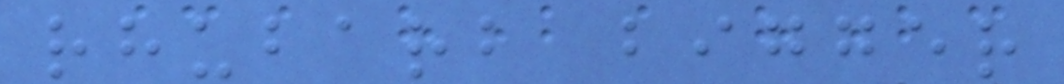rhubarb bigger
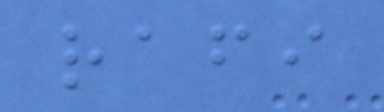rafi
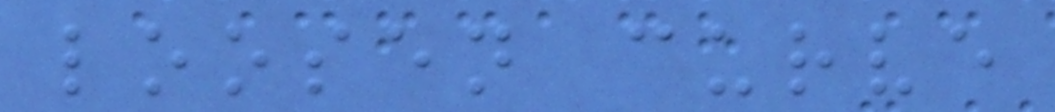loosen curve
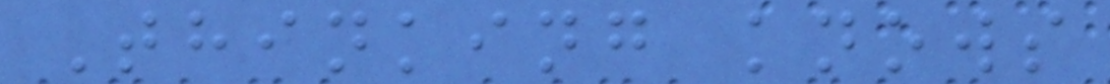Thinking knows
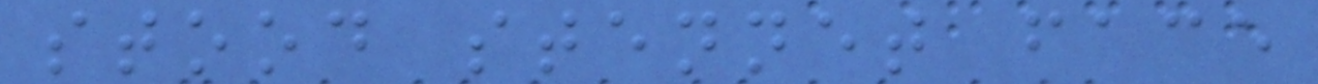stood stennet face
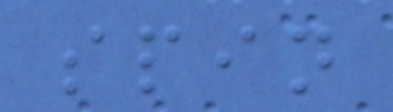spin
